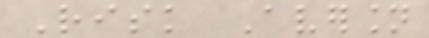Risk Aversion
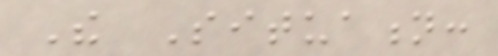The Situation:
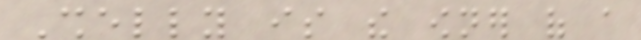Shelly is the owner of a
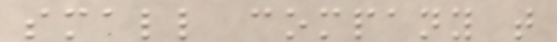small company that
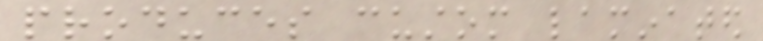produces custom laminated
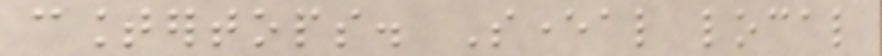countertops. Several local
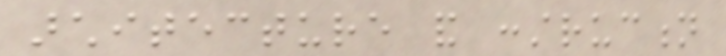architecture and construction
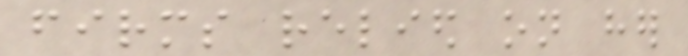firms relied on her
